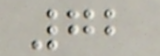72
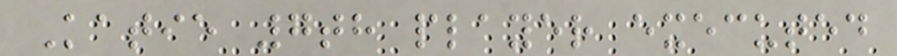Katie 7th player executed
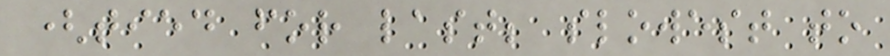(tied for last; slowest to
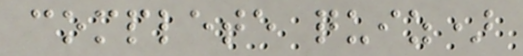complete quiz)
